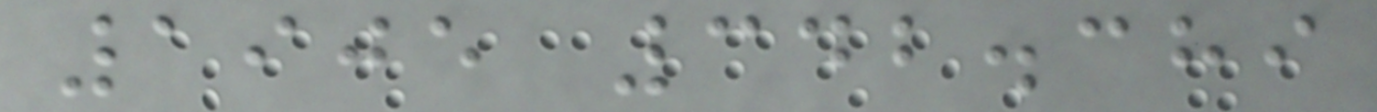1905 342.389
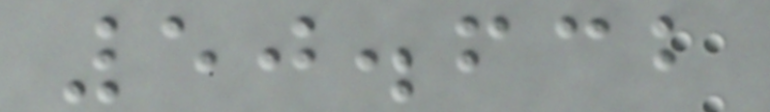50.632
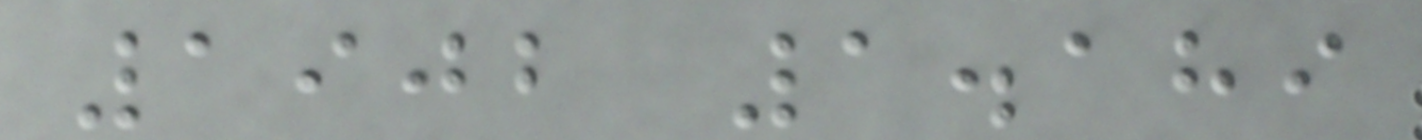1902 1.189
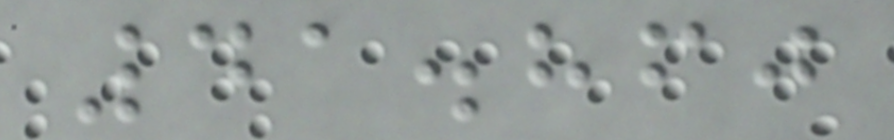41.860
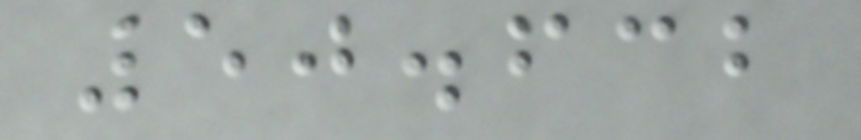50.632
